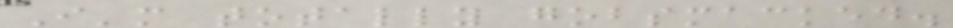I'm totally gobsmacked.
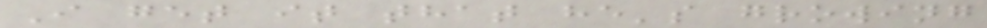I get it that he's growing
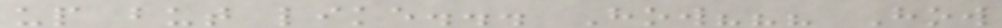up but like... How??? How
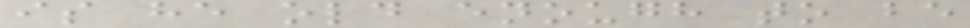is he old enough to be
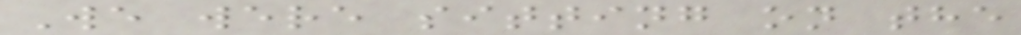We were sitting on the
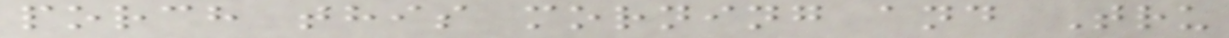porch this morning and Tru
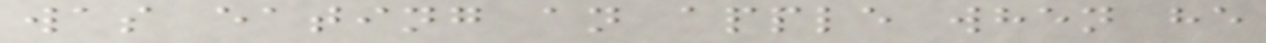was eating an apple when he
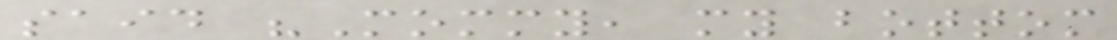said "Mommy, my bottom
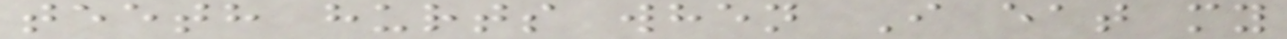teeth hurts when I eat my
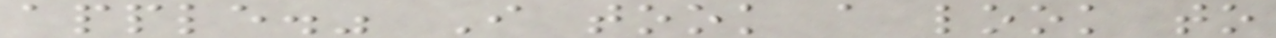apple." I took a look to
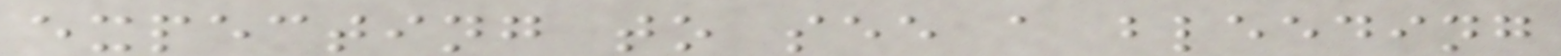expecting to see a bleeding
